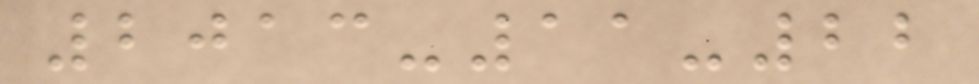2013-11-22
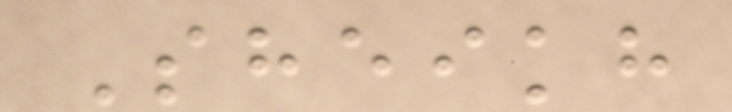Sheikh
